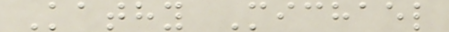Kathy Michael
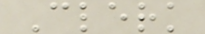Clerk
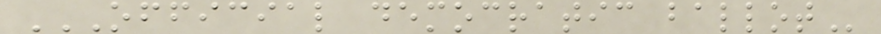OFFICIAL DEMOCRATIC BALLOT
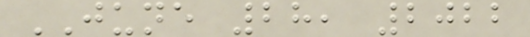JUNE 28, 2022
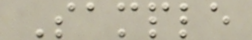Sample
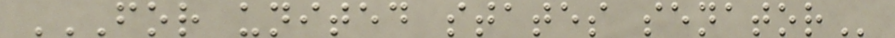FOR UNITED STATES SENATOR
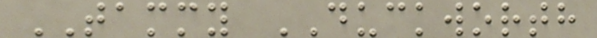TAMMY DUCKWORTH
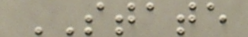STATE
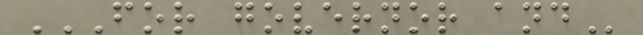FOR GOVERNOR AND
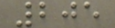205
